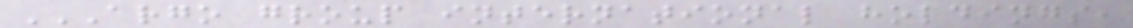ARGO GROUP INTERNATIONAL HOLDINGS,
